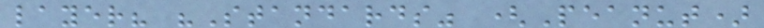layer? "Standards" (Peanut)
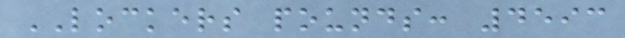LOCKERS pounds: 4593
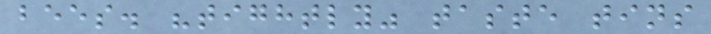bees. "tightly" taste tins
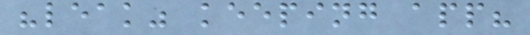"leak" keeping app?
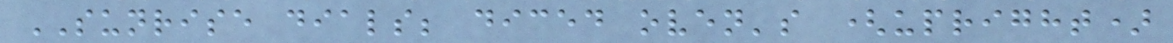SUNRISE dials; diced oven's (upright)
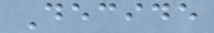Decide
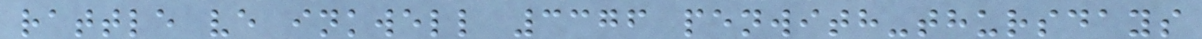rattle ve inkwell 3376 penwith-thursdays
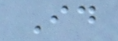Id
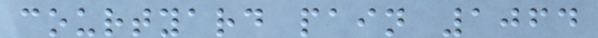courtyard pain 1064
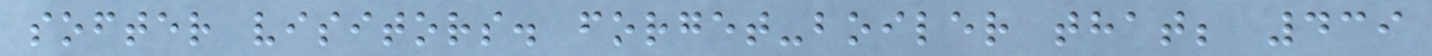softer visitors. forget-boiler that; 439
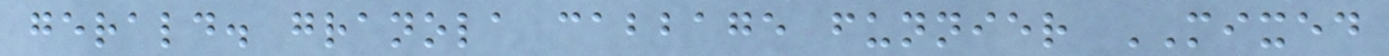gerald. granola cabbage funnier MIXED
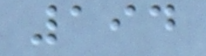194
